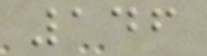146
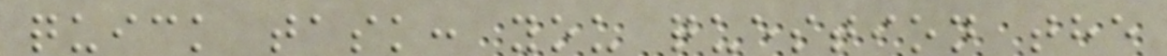quick task: you question the
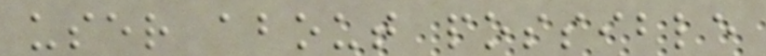user about possible
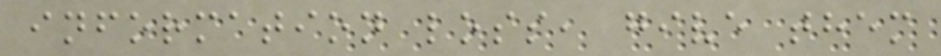information loss, give them
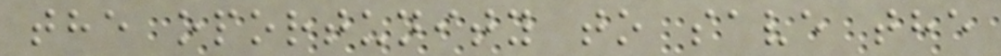the oportunity to save the
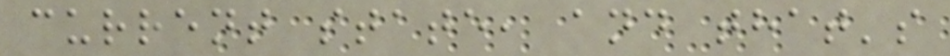current state, and that's
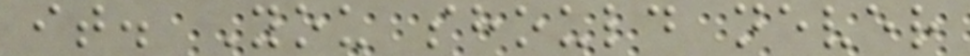it. You should never
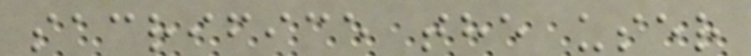sacrifice the user
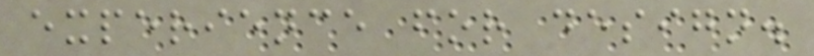experience for design.
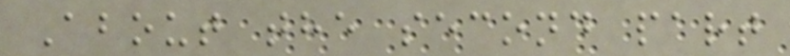About the second part
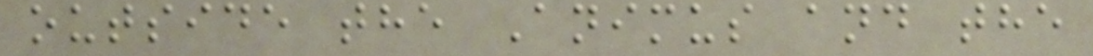outside the Animus and the
